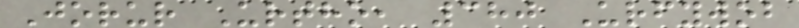Jorur Urtho, 380 Urfywob
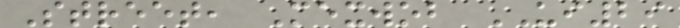Street, Mexwob UI29
